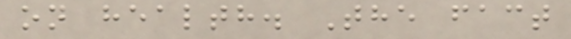on health. The fact
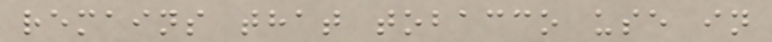remains that tobacco use in
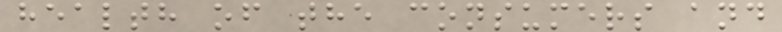health of the consumers and
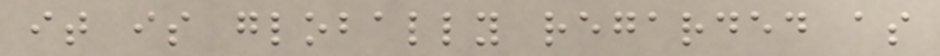it is globally regarded as
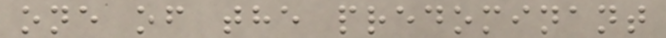one of the predominant
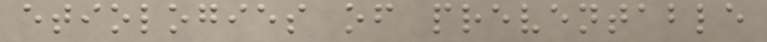etiologies of preventable
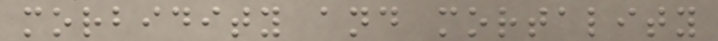morbidity and mortality
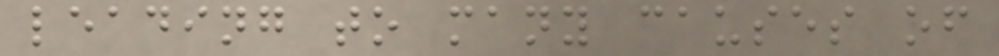leading to many causes of
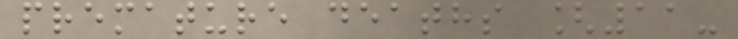premature deaths [11-
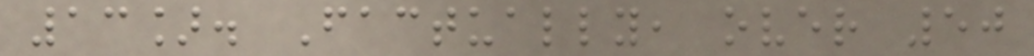13]. Factually, over 50
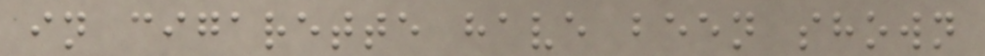in cigarette have been shown
